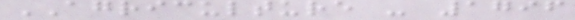AGRICULTURE - 1796
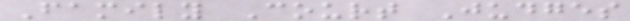Family Court Judges
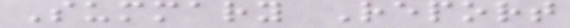Summary Report
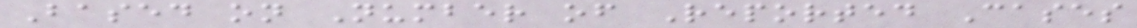Based on Number of Reported Cases
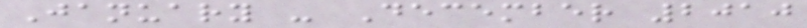January - December 2010
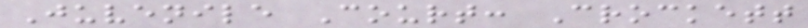Juvenile Court: Crockett
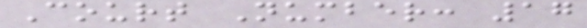Court Number: 17
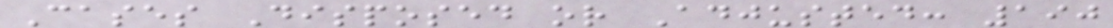Cases Disposed or Adjusted: 190
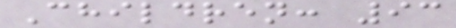Children: 93
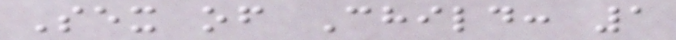Sex of Child: 1
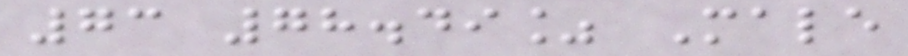73 78.49% Male
